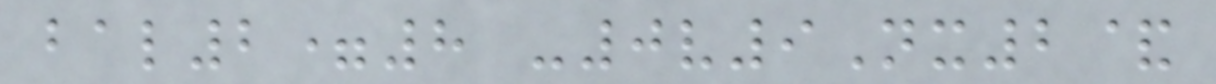bal2=8 -0v9Nx2&
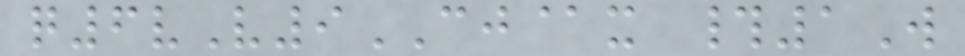q6vV9CJ@x #1W
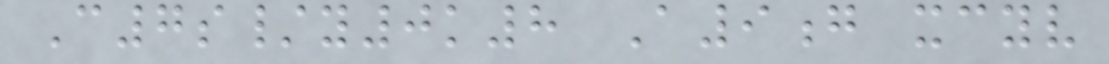C7s/y0k8 A9g xcyv
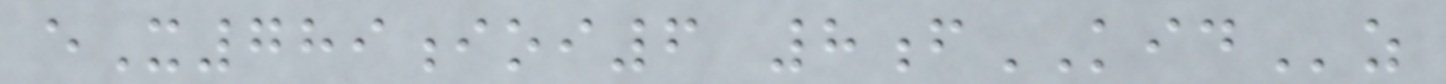eX789ioi6 8fKIDz
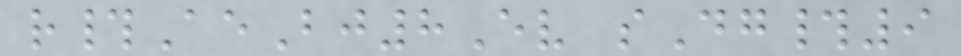r#AeBj8Ev sDg#9
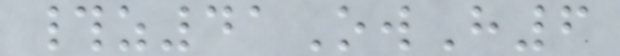#z41OwH6
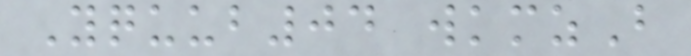Yquub04 wkmzB
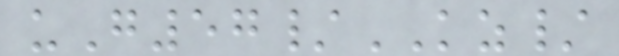uG57/KZ/
